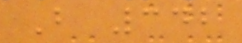B 342
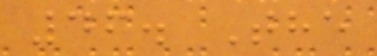46. The
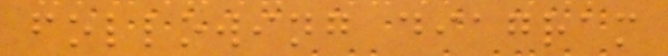following diagram
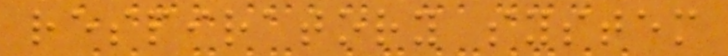respiratory system
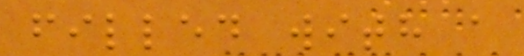filled with a
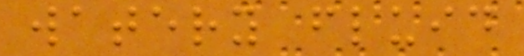watery fluid
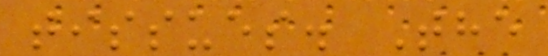tissues. The
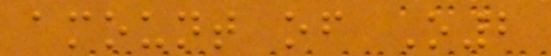amount of O2
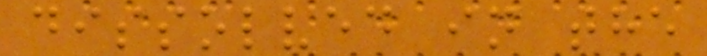dissolved in the
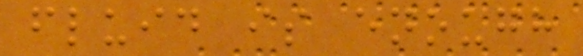fluid is enough
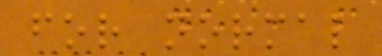for normal
